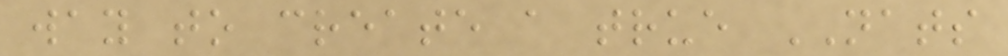way to create a true NATS
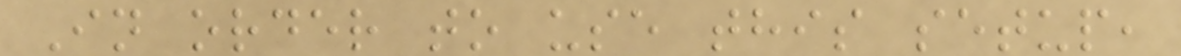In order to use this setup,
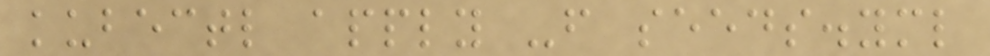kubectl apply -f seeds.yml
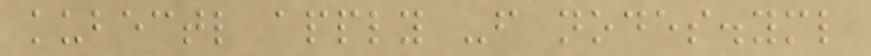kubectl apply -f nodes.yml
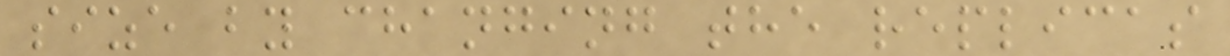size by changing the replicas
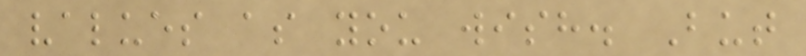values as you wish. But
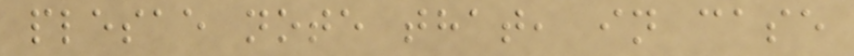plesae note that, in case
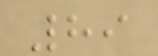89
